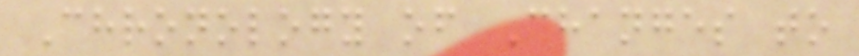Chronology of Changes to
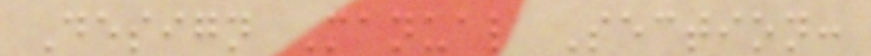Design Manual Section:
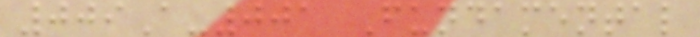009A-001 Fundamental
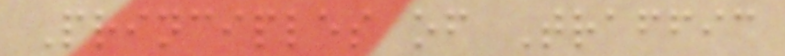Principles of Traffic
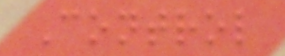Control
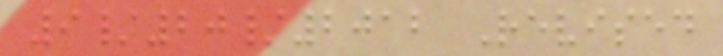9/20/2012 Revised
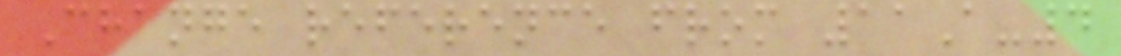Change reference from 11A-4
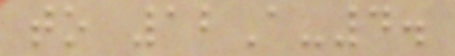to 12A-4.
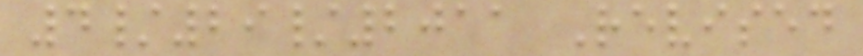4/29/2011 Revised
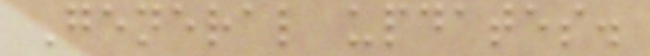General updates.
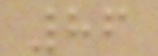86
